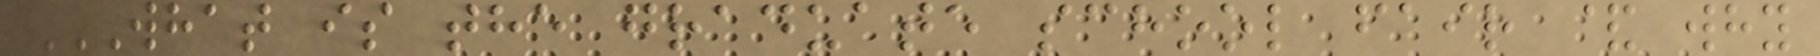WHAT IS THE GRADUATE SCHOOL FAIR & WHY
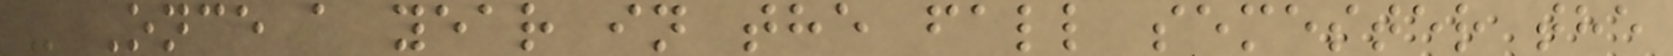- Once a year in the fall semester the
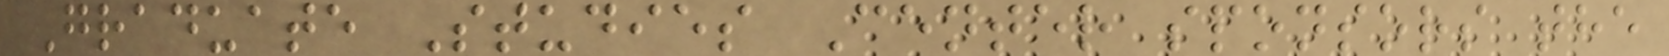Graduate Studies Center sponsors the
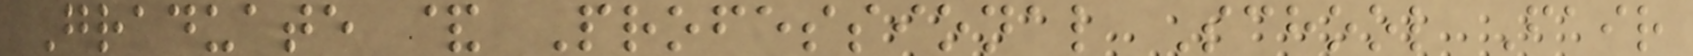Graduate & Professional School Fair
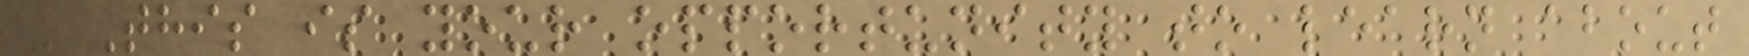- This is your opportunity to learn about
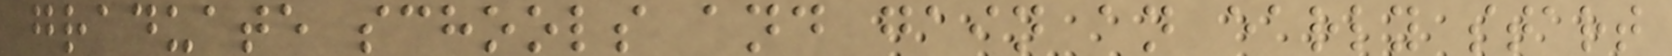graduate schools and gain an early start
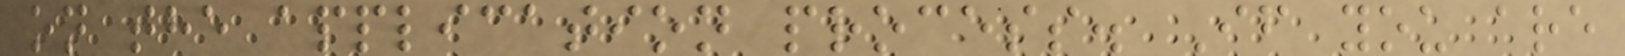on the application process. If you are
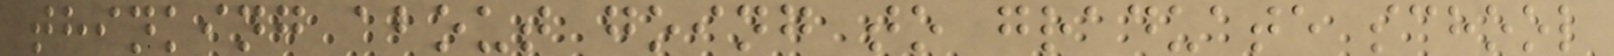thinking about going to graduate school
